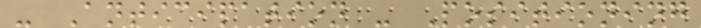- Anticipation - Positioning
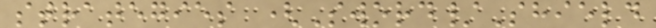strategies (Sword/Shield
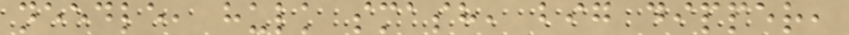needle, hulk smash, big dipper,
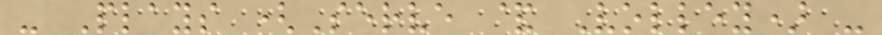- Plays (Serve & Volley) -
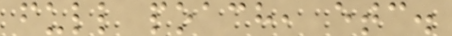full poach, etc.
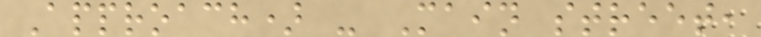Approach) - Main street,
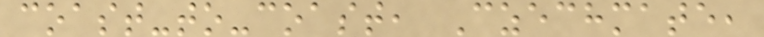coast-to-coast, Czechmate,
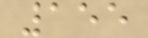155
